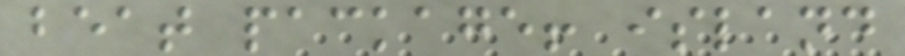beat package! island
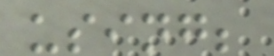using;
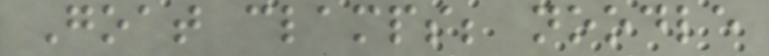Goat clamps; noodle
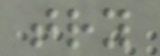try
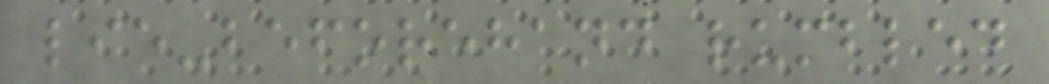lie-beforehand rumbled
